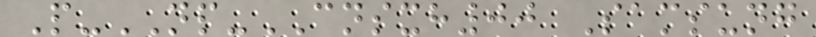P-NP-CNSXH00 Samsung
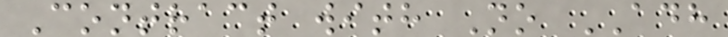Contract with No ADH
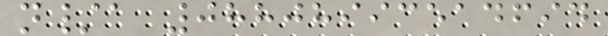n/a 08808993514694
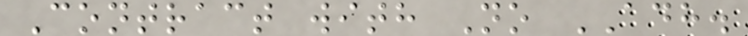Contract with No ADH.
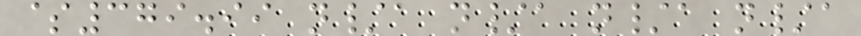$379.99 n/a n/a n/a n/a
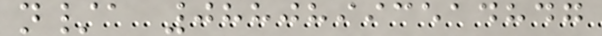n/a 08808993514847
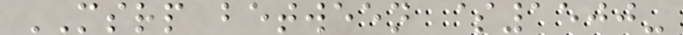MSRP between $1500-
